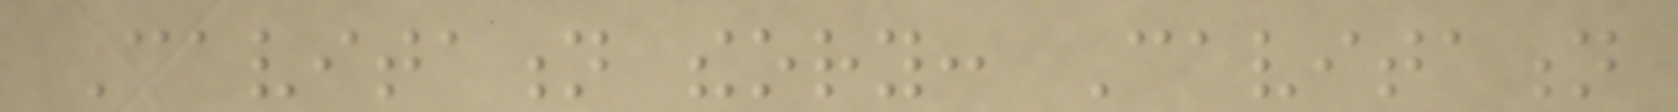Cavitation theory: Cavitation
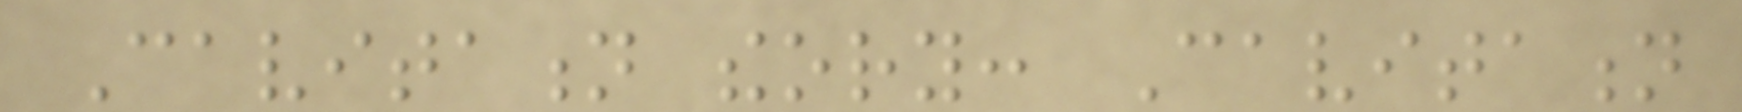Cavitation theory: Cavitation
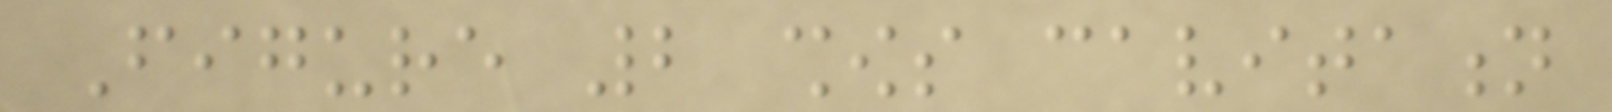Figure 2 shows cavitation
